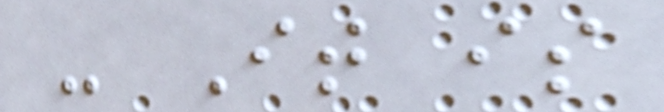- It is
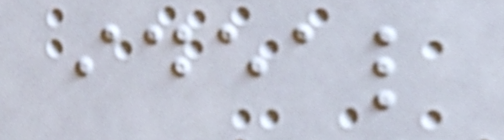ideal
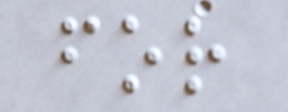for
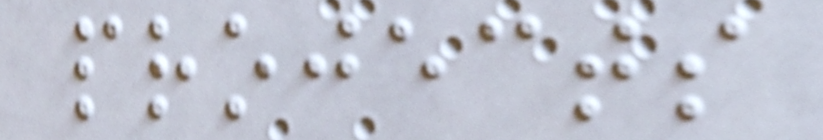projects
